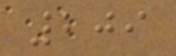209
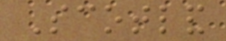Scotland
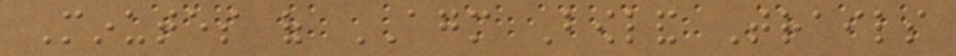Minutes of AGM Bowland Trails
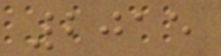2015
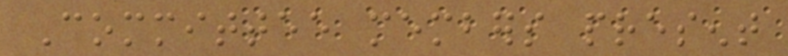Committee members present
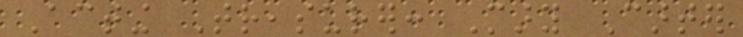Acting Treasurer: Mary Carter
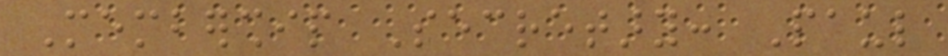Membership Secretary: Paul
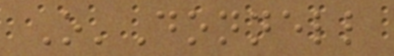O'Donnell
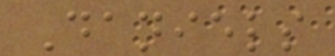Daniels
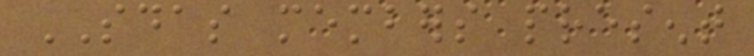SDAS members present
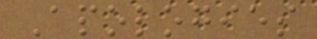Apologies
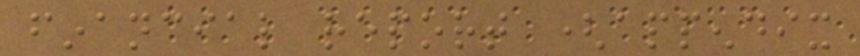financial report (appendix
